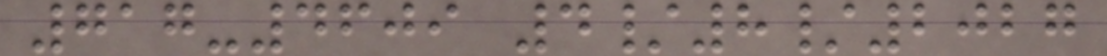717-4609 4/8/2027
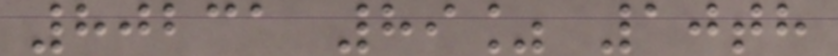80231 89% 10th
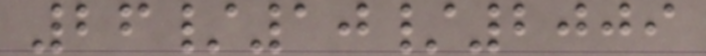26/10/2009
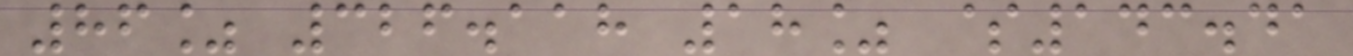86% 326.118 18% $143.41
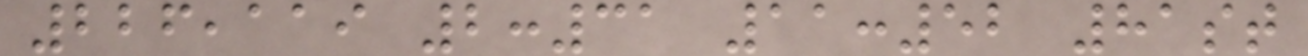226,119 2:31 11:52 81st
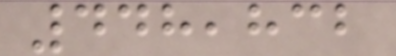448,832
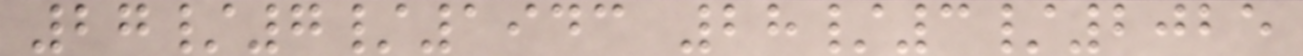27/7/1943 28/3/2025
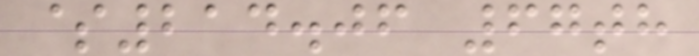$214.06 67th
